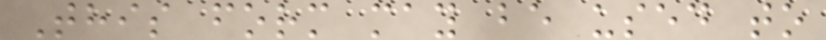This form may be used to
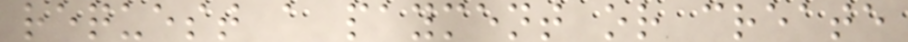request a payment or create
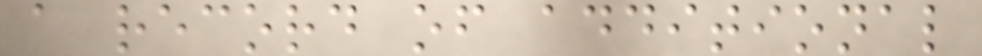a record of additional
